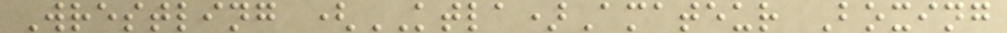Wrestling (KTLA)Amateur Boxing
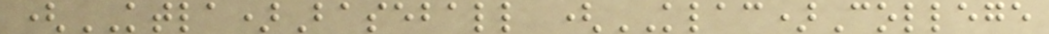(KTLA)Baseball (KLAC)College
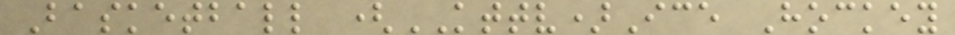Basketball (KTTV)Ice Hockey
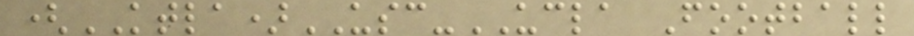(KTLA)USC-UCLA Football
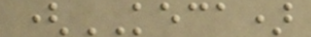(KECA)
